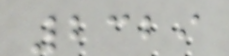2329
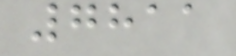7811
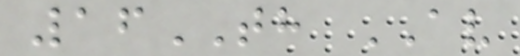16TH AV
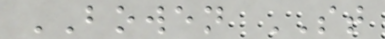BOWEN ST
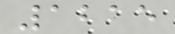1215
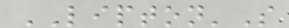LIPTON'S
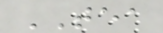TEA
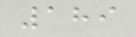189
